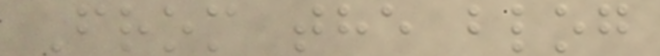From the blog
